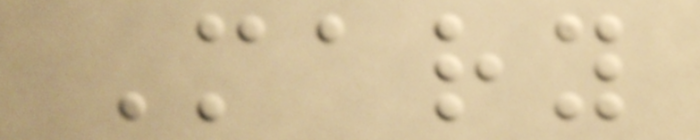Mary
